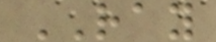RAY
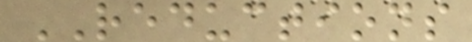REDUCTIONS
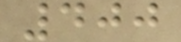400
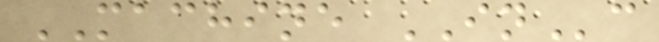MACHINE INc
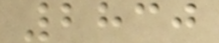2830
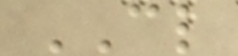CL
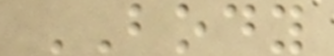BODY
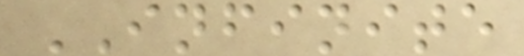INFINITE
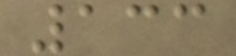133
